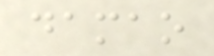damao
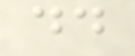dd
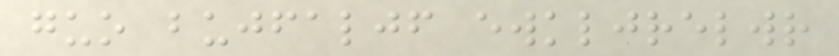guo bujfaljf ewkljrelwr
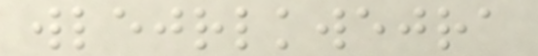wlejrlkwejra
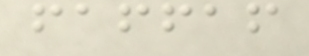faffaf
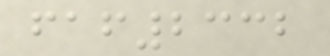faf2332
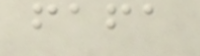fafa
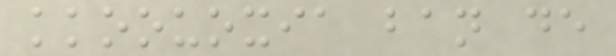kkoouoxia ban de
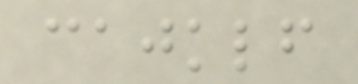cajklf
